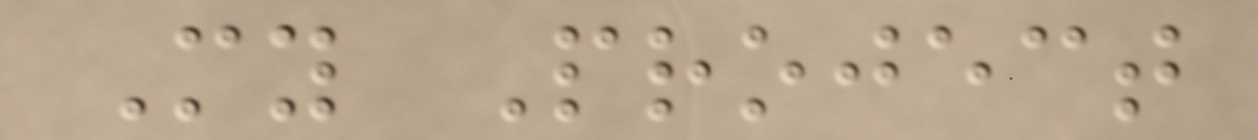My Project
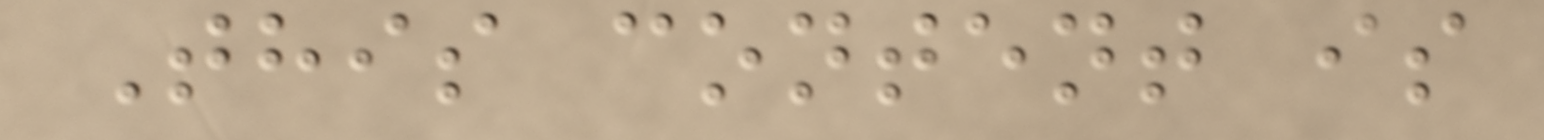This content is
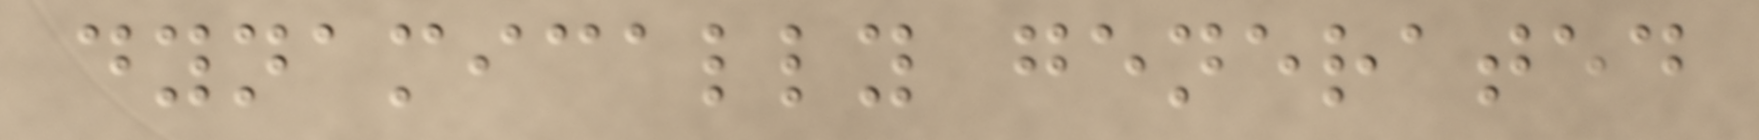dynamically generated
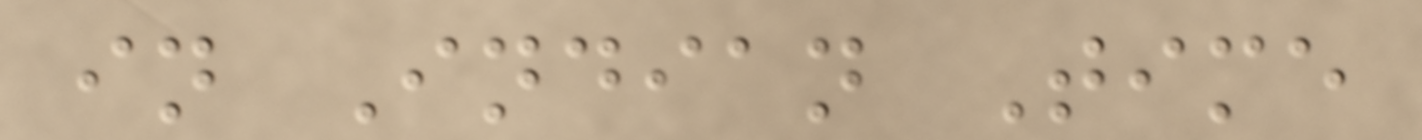in Indian Time
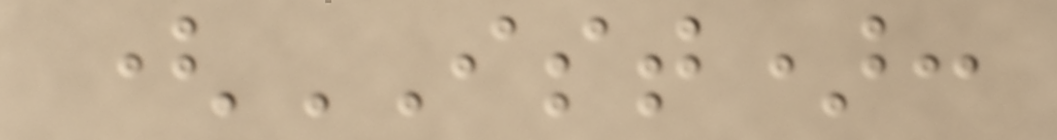(IST):
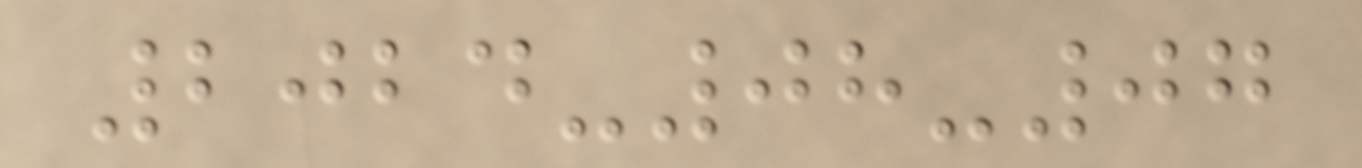2024-08-07
